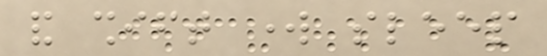and shift work sleep
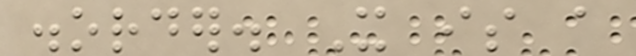disorder. It is a
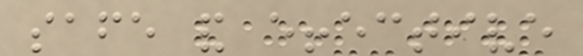safe and effective
